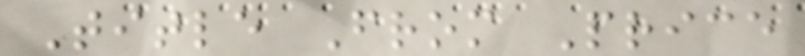Title From Price
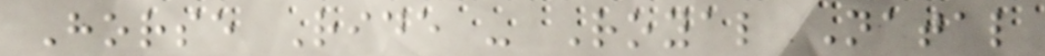Horse Ride - Royal Natal
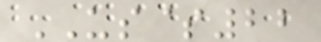US$22
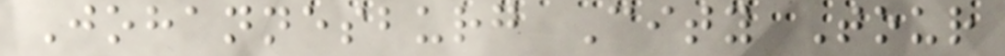Johannesburg City Tour
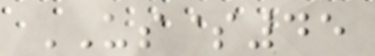US$45
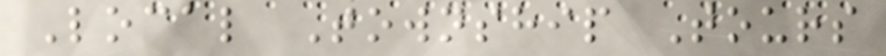Local Township Tours
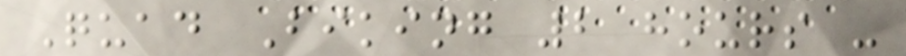Quad Biking 2 hours -
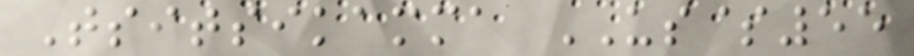Tsitsikamma US$55
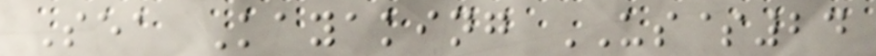Sea Kayaking US$24
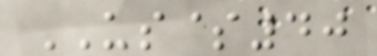US$40
